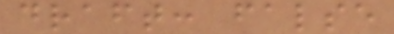draft: false
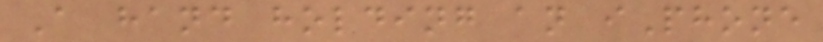A hand holding an iPhone
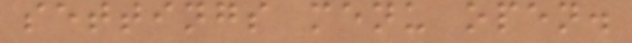settings menu open.
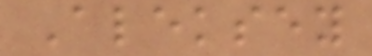Aleksey
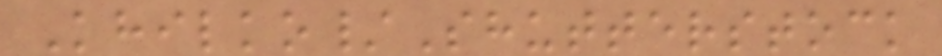Khilko/Shutterstock
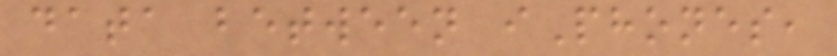data between iPhones,
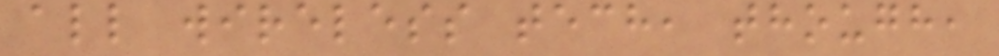all wireless tech, though,
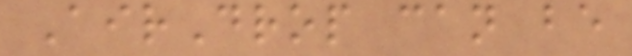AirDrop can be
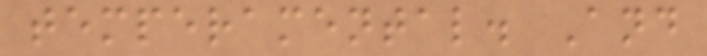temperamental. And
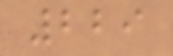229
